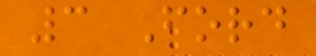3 Ford
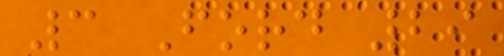3 Ford 29
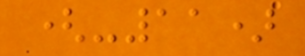(-11)
